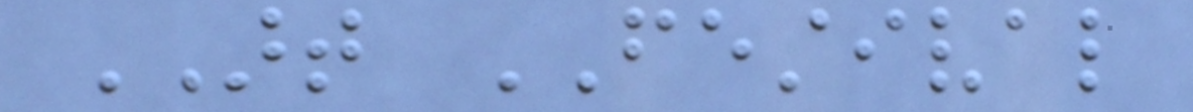ART FESTIVAL
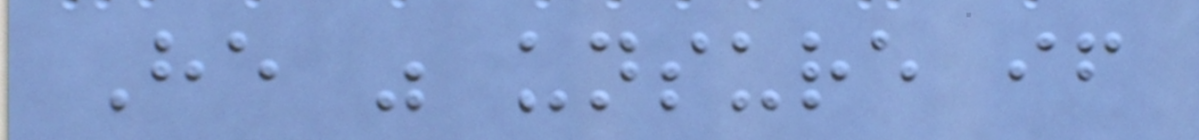He was unsure if
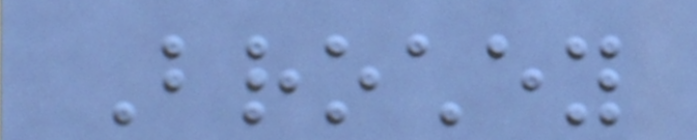Brochey
